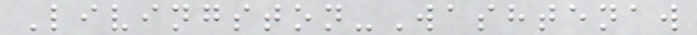Livingston-Washtenaw
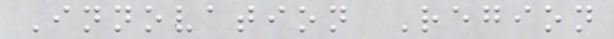Innovation Region
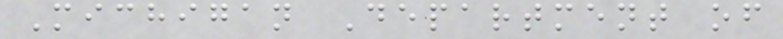Michigan Department of
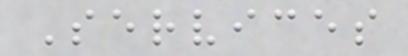Services
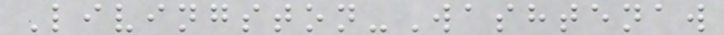Livingston-Washtenaw
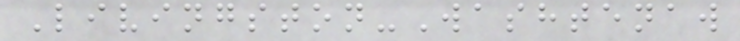Livingston-Washtenaw
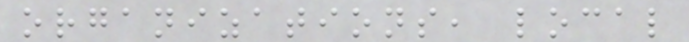organizations, local
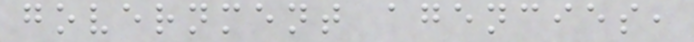government agencies,
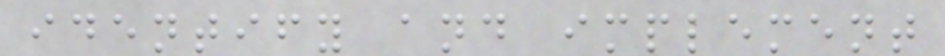identify and implement
